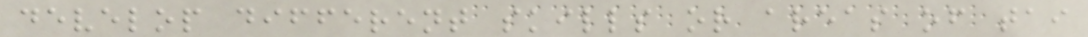develop different skills or areas of tai
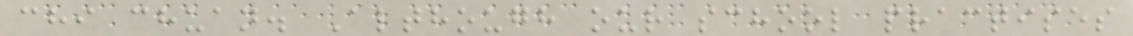chi chuan. Although our school practises
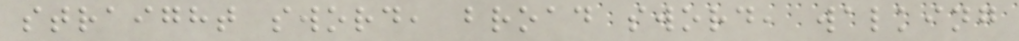straight sword, broad sword, walking
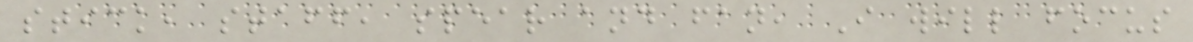stick, staff, spear and fan, I will focus
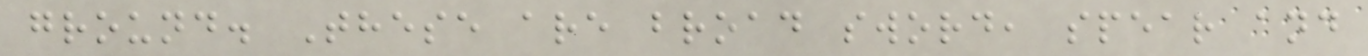ground. These are broad sword, spear and
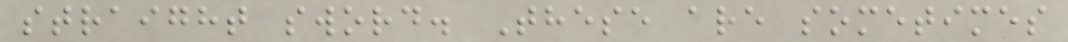straight sword. These are sometimes
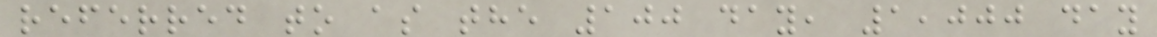referred to as the 100 day, 1,000 day
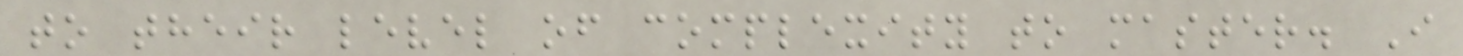to their level of complexity to master. I
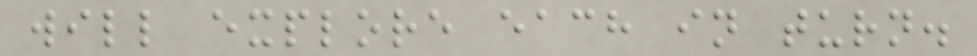will explore each in turn.
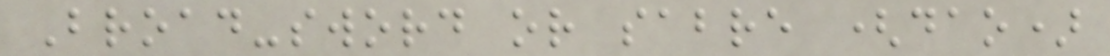Broad-sword or sabre (dao)
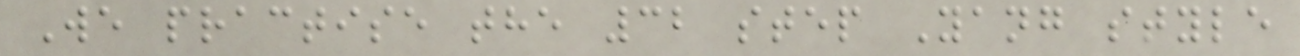We practise the 32 step Yang style
